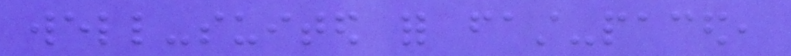well-suited for fast-paced,
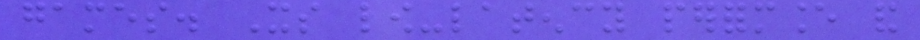games. Its low-latency performance and
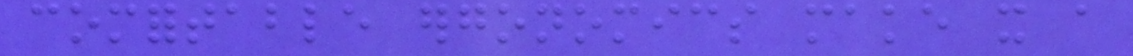comfortable ergonomics make it a
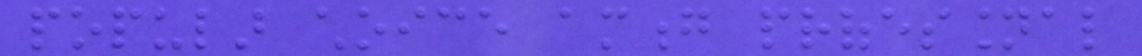popular choice among professional
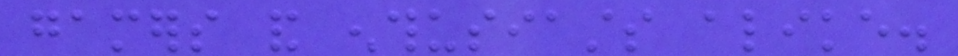gamers and enthusiasts alike.
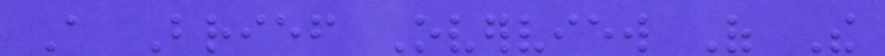A Brief Overview Of The
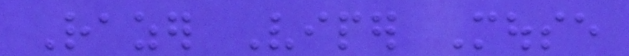Razer Viper Mouse
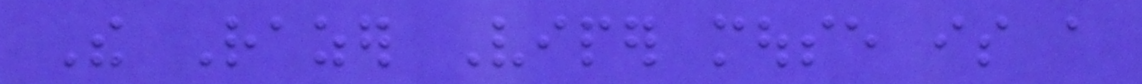The Razer Viper mouse is a
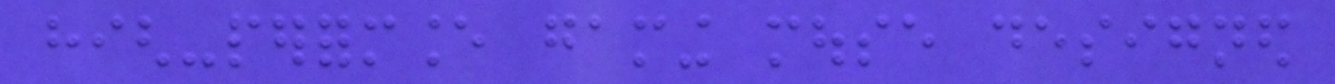high-performance gaming mouse designed
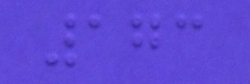173
